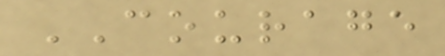COURAGE
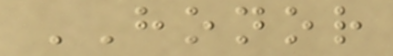HONOR
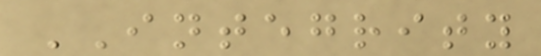INTEGRITY
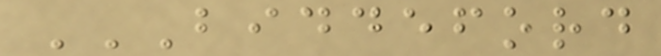BIDDEFORD
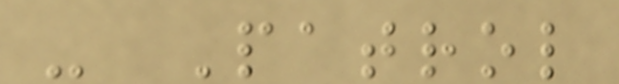- Patrol
